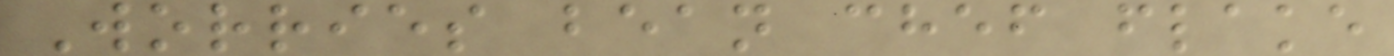Worries bean chef flake
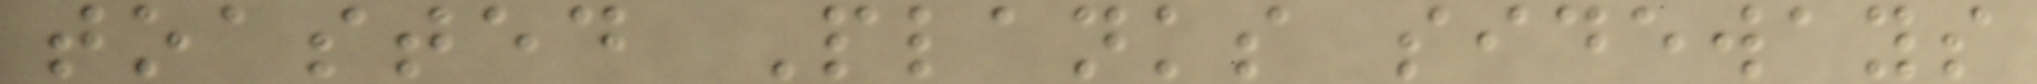toasted Planks sideways
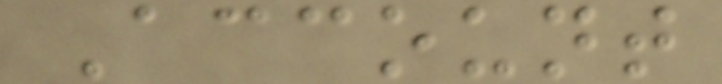Account
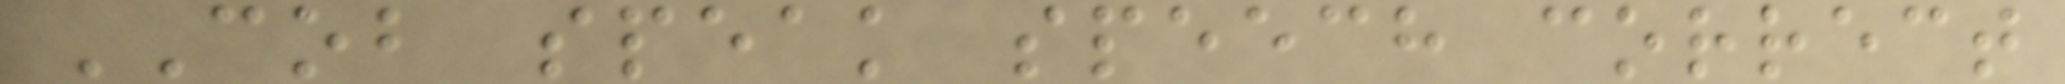COB speak speech correct
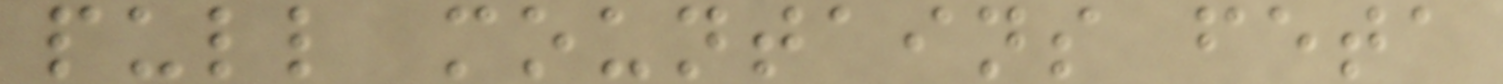pull mountains feta
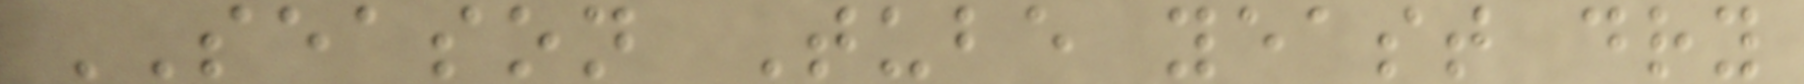SEASON Tube yeast dry
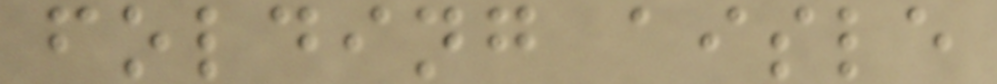folding aisle
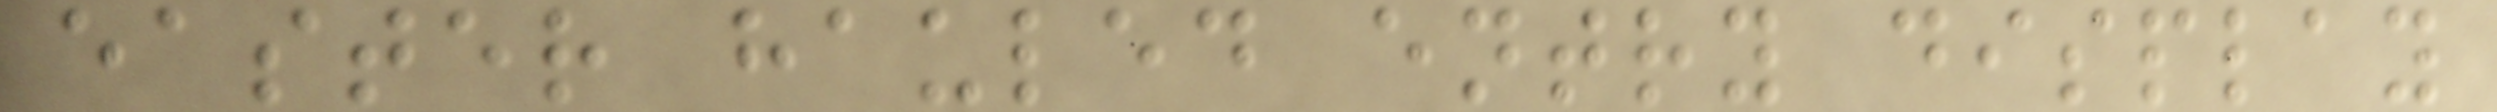easter hauled entry display
